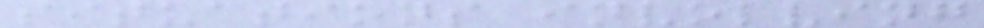situations involving
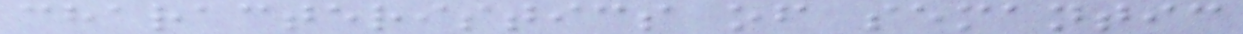characteristics of semantic
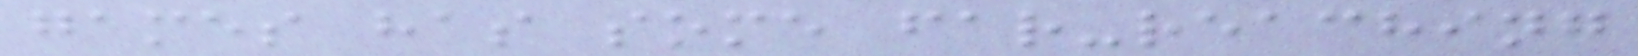games has some far-reaching
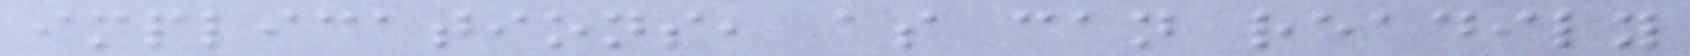implications, as can readily
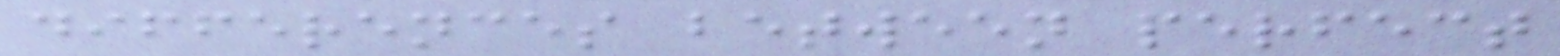differences between perfect
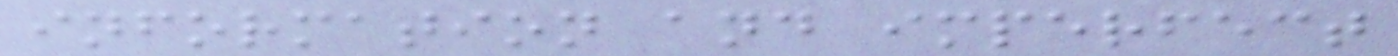information and imperfect
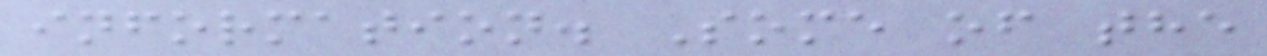information. Some of the
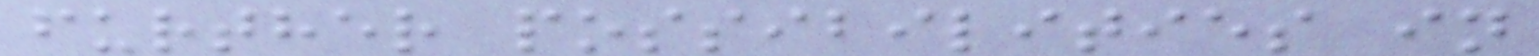further possibilities in
